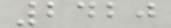2420
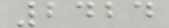2424
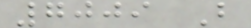7009 B
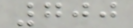700
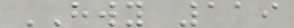HWY 119
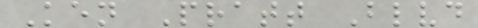Ken Pratt Blvd
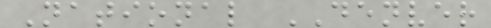National DENVER
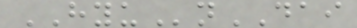HYUnDAI
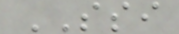SSI
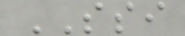SSI
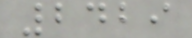2429
